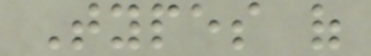Types of
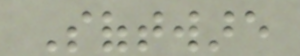Software
